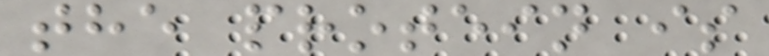the protein is
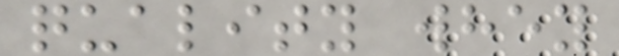quality whey
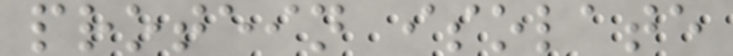protein isolate
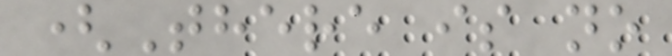(There is no
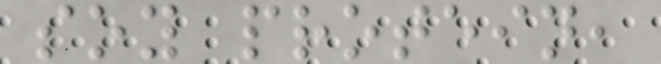soy protein,
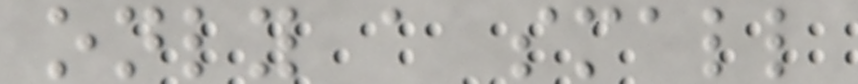only a small
